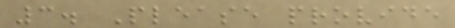3. Please provide
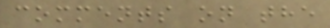comments on the
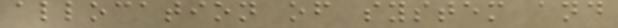allocation of system and
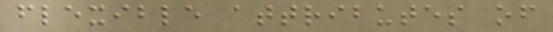flexible attributes of
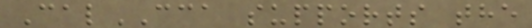CalCCA supports the
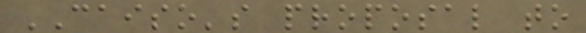CAISO's proposal to
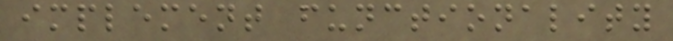implement functionality
